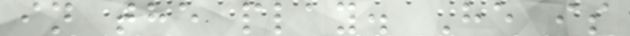in the play. He is
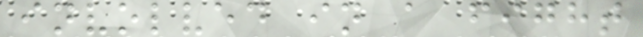involved in a fight
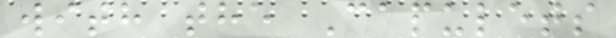with the Capulets
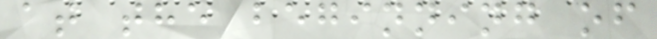at the beginning of
